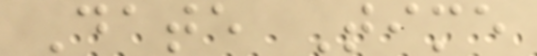Date Time
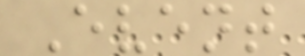Event
